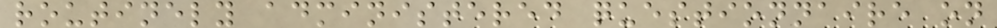routinely administered questionnaire on
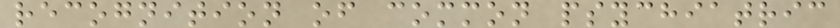recognition of common psychiatric
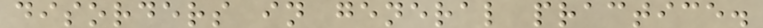disorders in general practice.
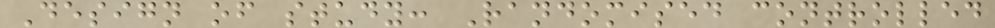Design of study: Randomised controlled
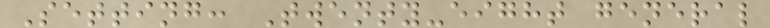Setting: Twenty-eight general
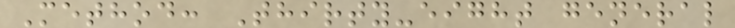Method: Thirty-eight general
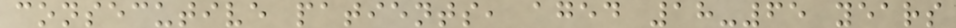consecutive patients, aged 18-65 years
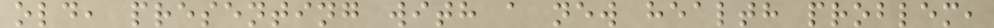old, presenting with a new health problem,
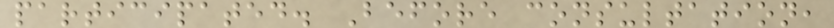participated. Before consultation,
